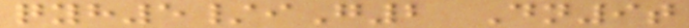qyh5/iG2 Dn9t
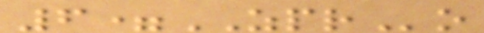6=ZPRo
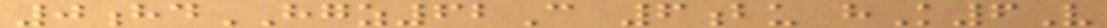0hdHGZ62C 6bu hK6V
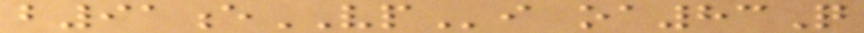b91eVPi oa83Q
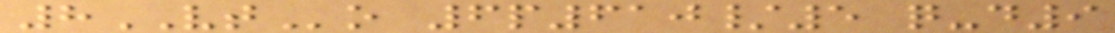8VTo 6p610/5 q-d9
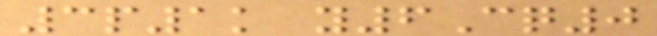3p1k y6Cq0
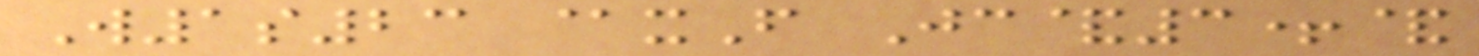W1s23 @xF Jc&3+&
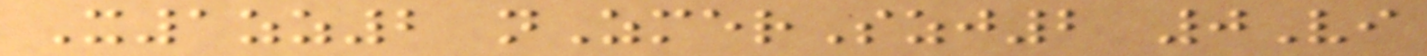X1zz2 nZmerSzj2 0Vi
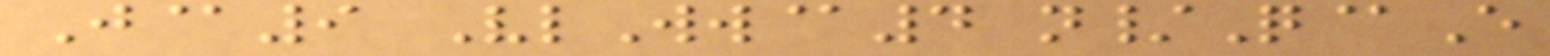J@9 VlWw@4 n/Q@E
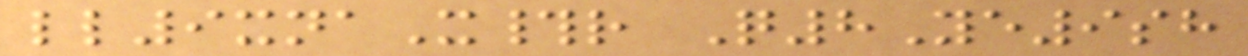ll9xnaX#r Q8Ye9sh
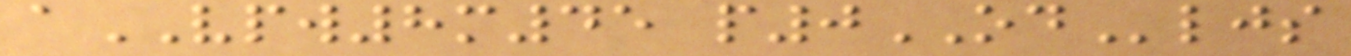aVPW8m45 p0ODljs
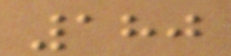180
